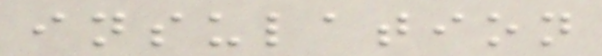insulation
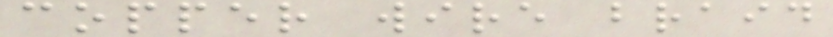copper wire braid
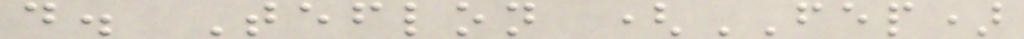d. Teflon (FEP)
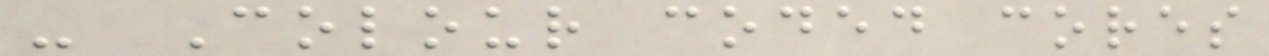- Colour coded cores
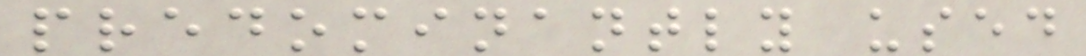predominantly used
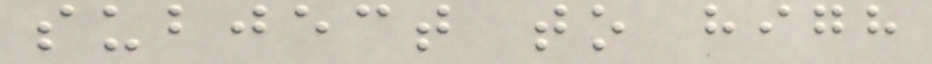subject to high
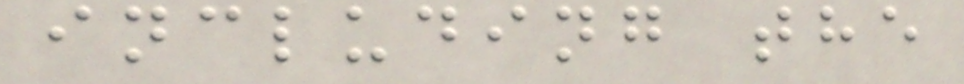including the
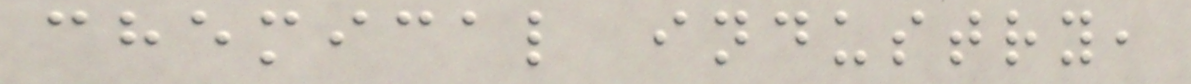chemical industry,
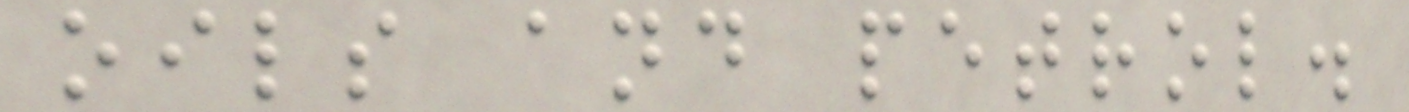oils and petrol.
